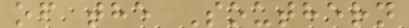of the Southern
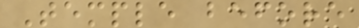Temple before
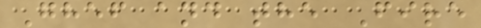Ghef and the Fire
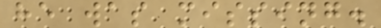he was missing.
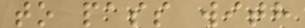to pass with
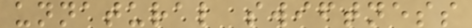unnatural swiftness
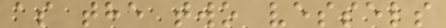as the two vessels
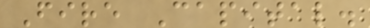Fire Capital.
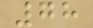78
